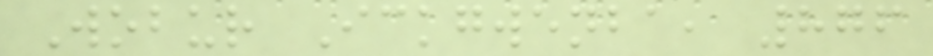Wobur Ickgwenba, 876
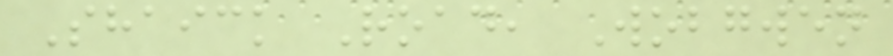Shaick Road, Wobgwen
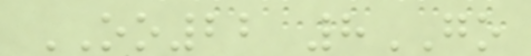OO22 8GO
